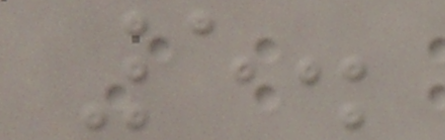5.
